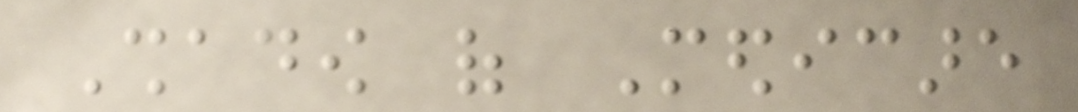Shadow of Medicare
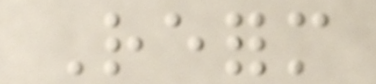Reform
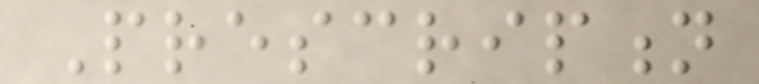Prescription
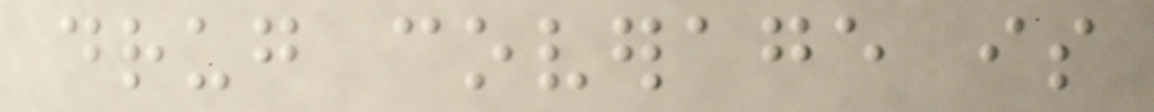drug coverage is
